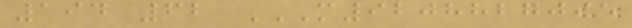194 62 M9208827095
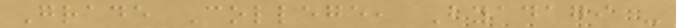Grade College, Byadagi -
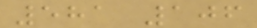581 106
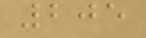205
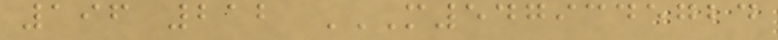196 212 M5479345724
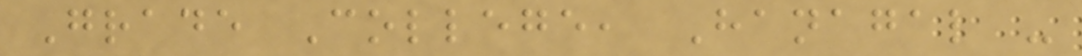Grade College, Hanagal -
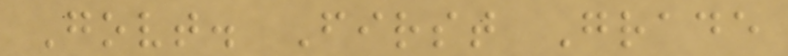Govt. First Grade
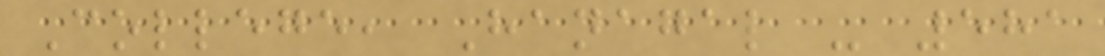College, Hanagal - 581
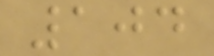104
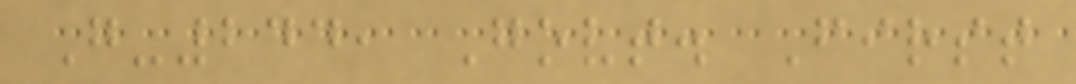G-244, Govt. First
